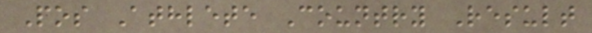Pos Athlete Country Result
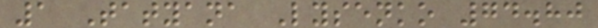1 Tatyana Lysenko 74.80
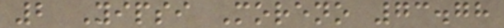2 Yipsi Moreno 73.78
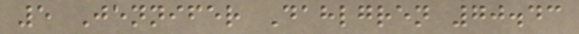5 Jennifer Dahlgren 70.43
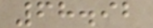68.92
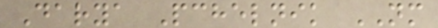Darya Pchelnik NM
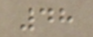48
